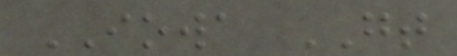IOWA GT
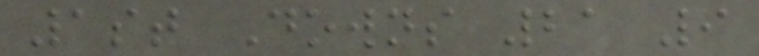1st Downs 21 9
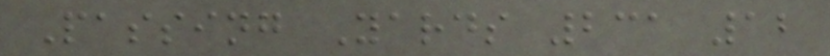Passing Yards 231 12
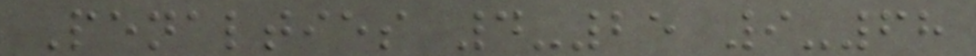Penalties 4-25 9-68
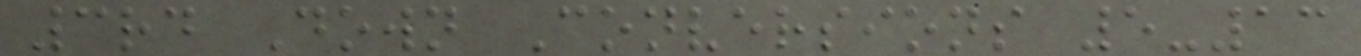3rd Down Conversions 5-13
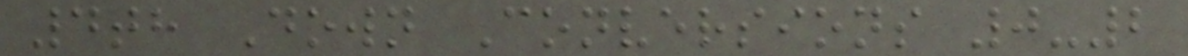4th Down Conversions 0-2
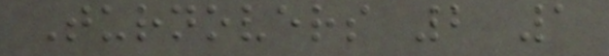Turnovers 2 1
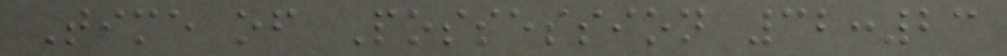Time of Possession 32:23
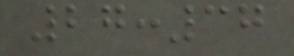27:37
